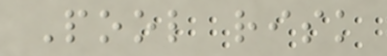Pool risk
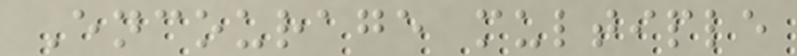Encourage multiple
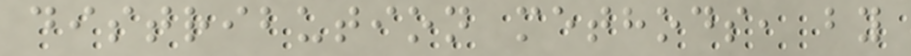distribution methods, by
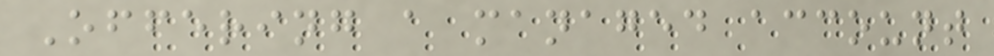Offering a managed account
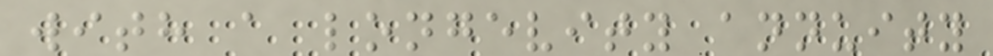with a longevity annuity
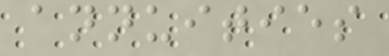annuities
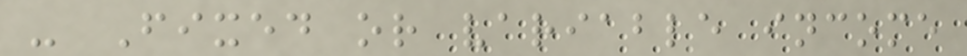- Fixed or variable income
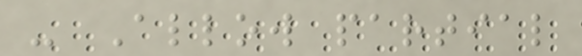- Allow partial
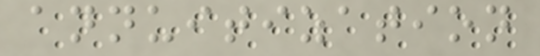annuitization
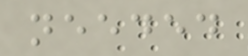needed
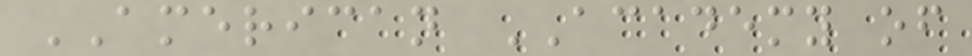AMERICAN ACADEMY of
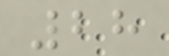28
